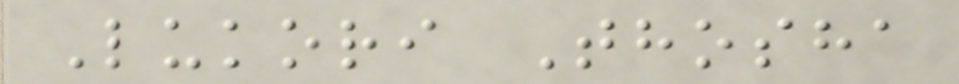Lukori Thosha
